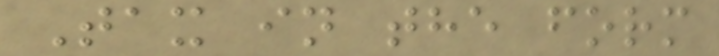Tax in the form
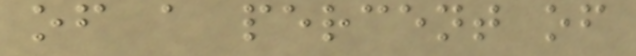of a percent of
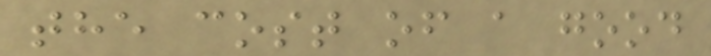the cost of a good
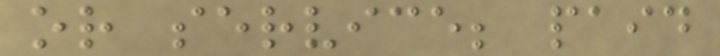or service; paid
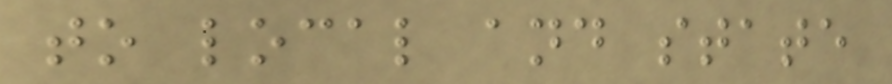to local and state
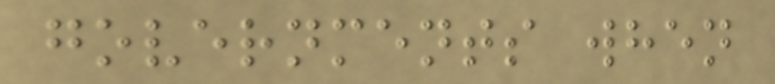governments when
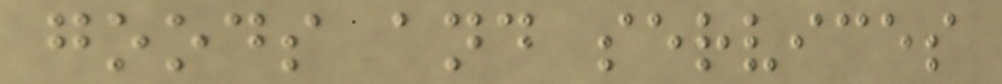goods and services
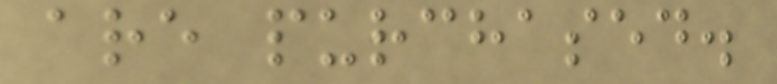are purchased.
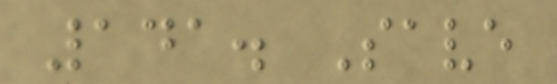141. Save
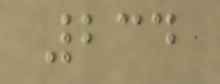234
